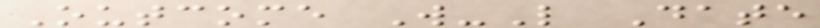Outcome W-L Date
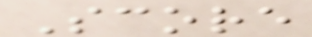Score
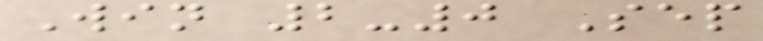Win 2-0 Sep
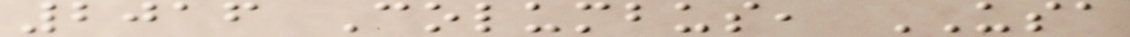2016 Columbus, USA
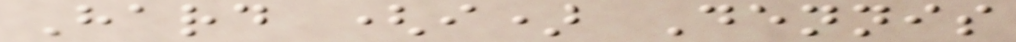Hard (i) Dennis
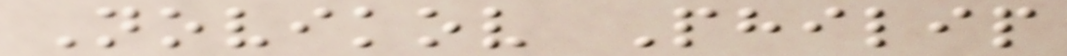Novikov Philip
